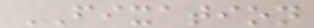FIXATION
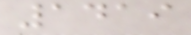1419
